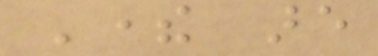There are
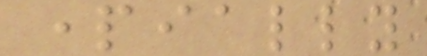partially
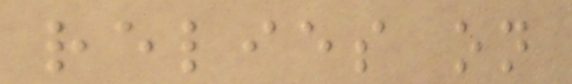relies on
